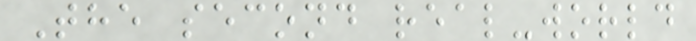The second real-world
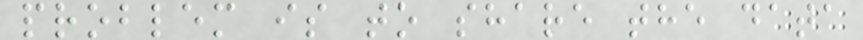problem is to share the data
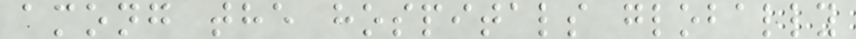among the hospitals globally
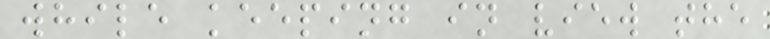while keeping in view the
